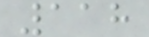118
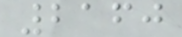2160
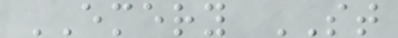EMERY ST
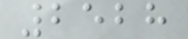2528
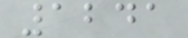1241
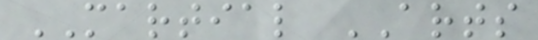MARTIAL ARTS
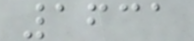1631
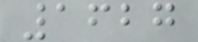1627
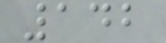142
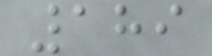189
